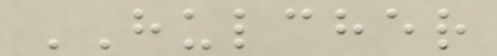HULCHER
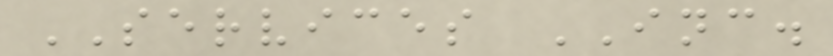SERVICES INC.
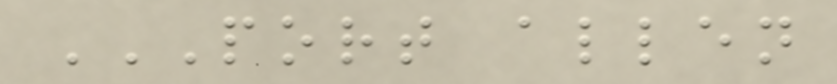PORT ALLEN
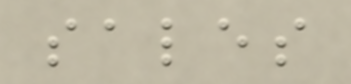sales
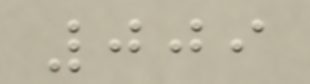009
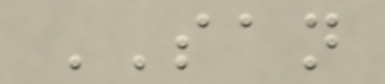SAN
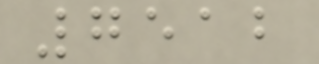7512
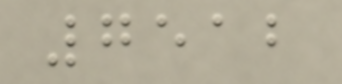7512
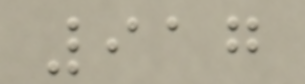917
